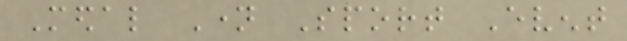Medal Name Sport Event
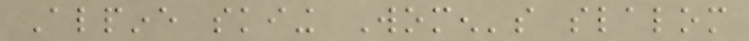Alpine skiing Women's slalom
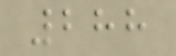288
